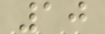10
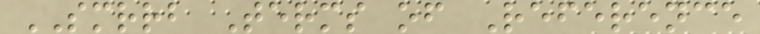SMRRB Terms of Reference
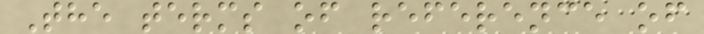The terms of reference of
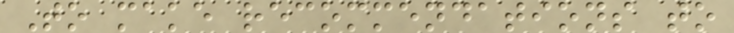To make recommendations to
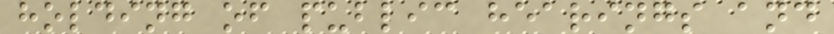holding of public hearings and
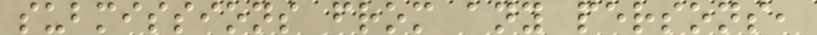submissions from any persons,
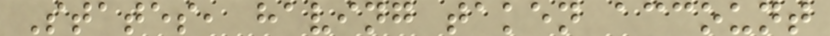States, having taken account
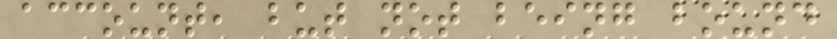account, but not being bound
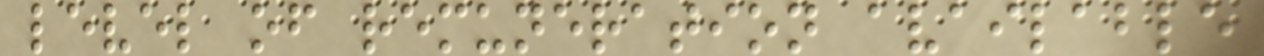level of remuneration available
